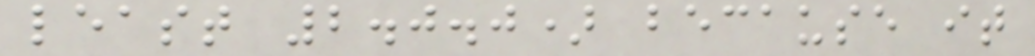least 2.0.0) because it
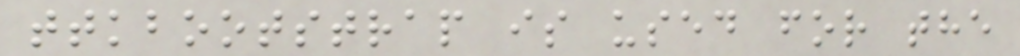ttkbootstrap is used for the
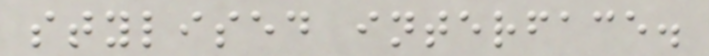stylised interface.
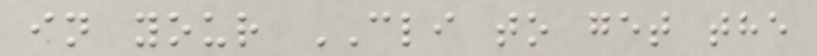in your CLI to get the
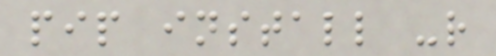pip install -r
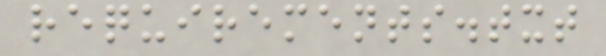requirements.txt
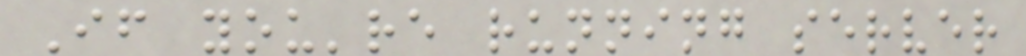If you're running server
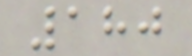180
